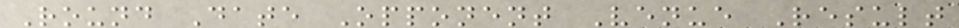Round Date Opponent Venue Result
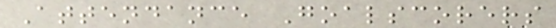Attendance Goalscorers
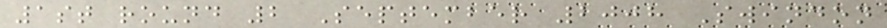1st round 2 September 2008 Swindon
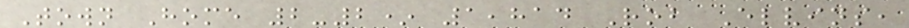Town Home 2-2* 1,814 Rob Elvins,
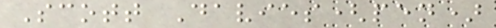Scott Davies(pen)
